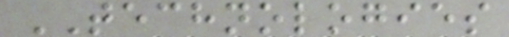TECHNOLOGIES
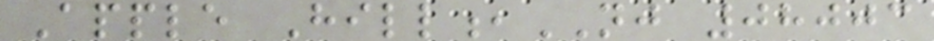Apple Hill,NJ 08003
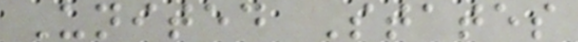United States
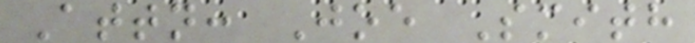Attn: Joe Smith
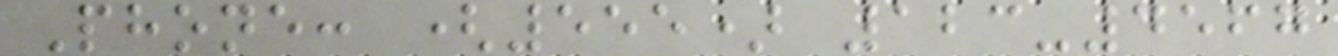Phone: (555) 123-4567
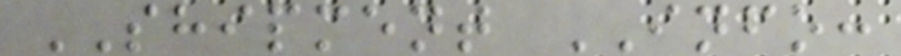SHIPMENT INFO:
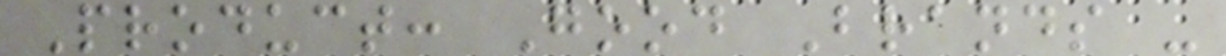Product: Good Brands -
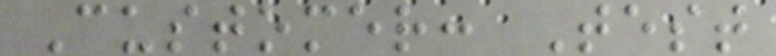Customer: Test
